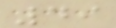49
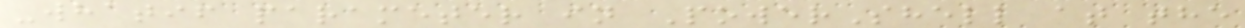-whatif parameter in PowerShell at the
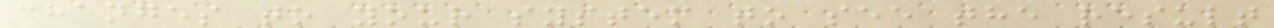changes to your system to see the result
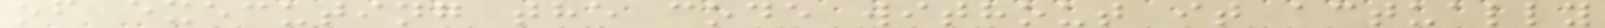of executing the code without it actually
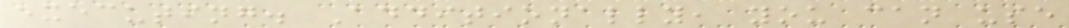executing. Additionally, you can use
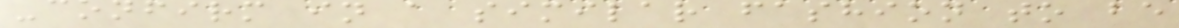-confirm in a similar fashion to be
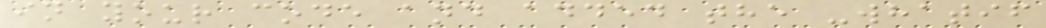in your code and added the -whatif
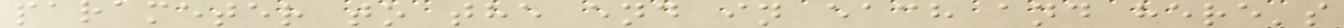parameter to the end in each and here's
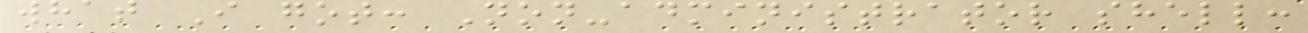what I got: Non-administrator shell:
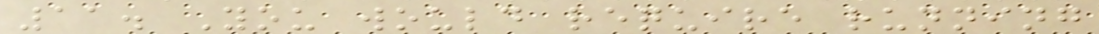11. You would require running
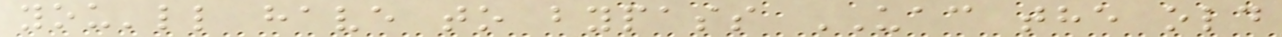you'll have to bypass UAC the old
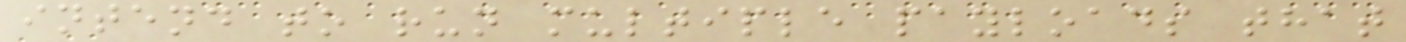intend to run multiple payloads that
